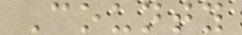County
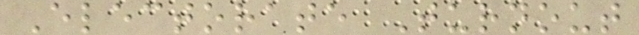Electorate Turnout
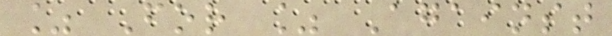% For % Against
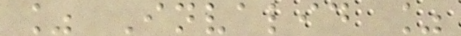% Invalid %
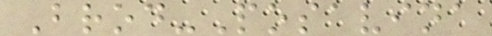Brod-Posavina
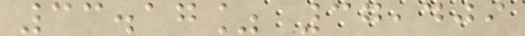33.17% 37,409
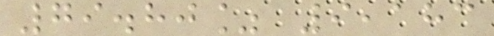79.80% 9,183
